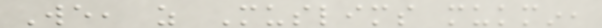We, as Muslims mukmin,
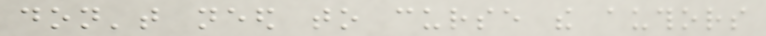don't need to curse the authors
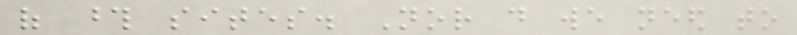of those sites. Nor do we need to
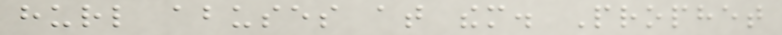hurl abuses at them. Prophet
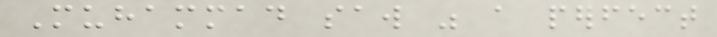Muhammad saw was a perfect
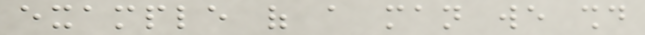example of a man we should
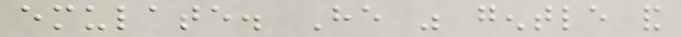emulate. He was gentle and
